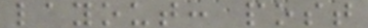layout: post
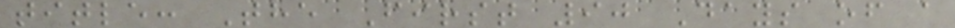title: The First 90 Days of a
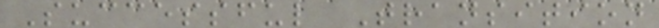Successful Transition
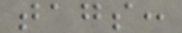tags:
